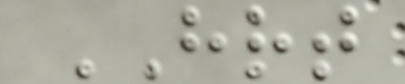HRT
